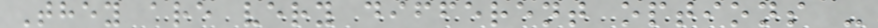They are very different options -
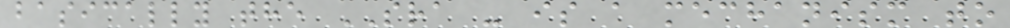basically the SRA - is a mechanism to
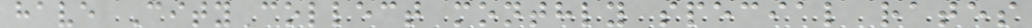have City collect monthly special rates
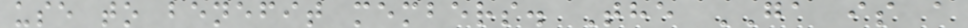use to benefit members. The GA is a
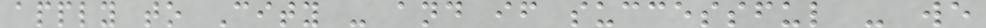apply to City - and if successful - we
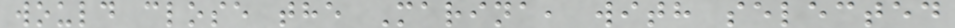would close the Marina, with selected
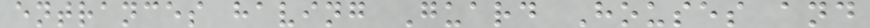entrances having Guard Houses and
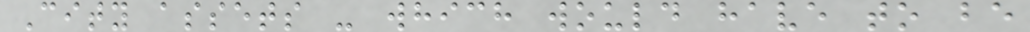City assets - which would have to be
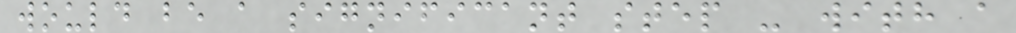would be a significant step - with a
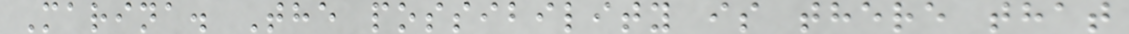Marina. The possibility is there that
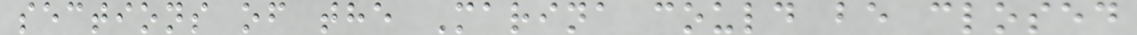sections of the Marina could be closed
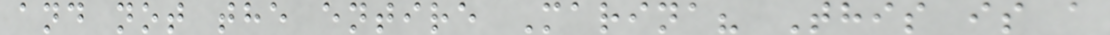and not the entire Marina? This is a
